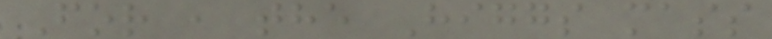For , the Higgs mass
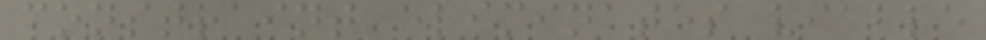constraint eliminates viable
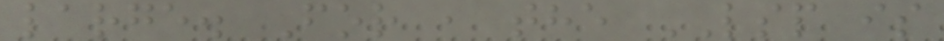large. For , the LSP is
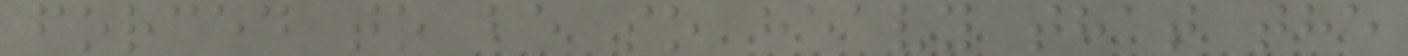forced to be so heavy that the
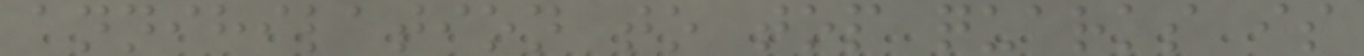annihilation to top quarks is
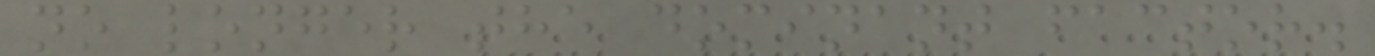no longer the dominant factor.
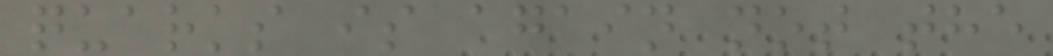quarks is again not the
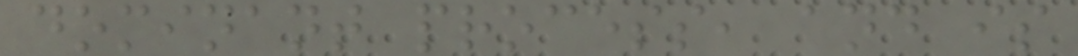dominant process, and is
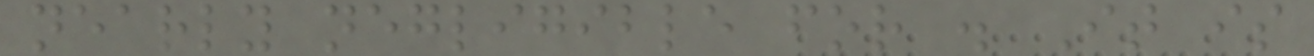nearly negligible for . It is
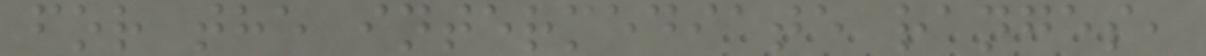for the intermediate ranges,
